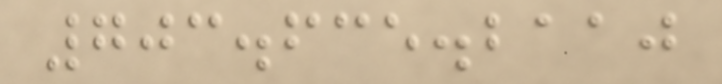703.635.2110
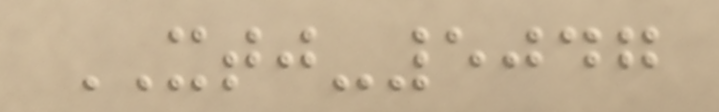XTJ-5047
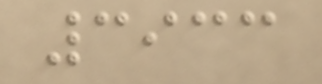3933
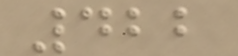422
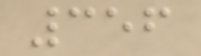356
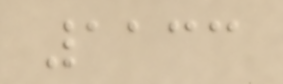1133
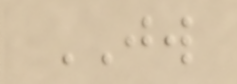JW
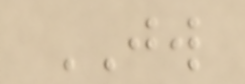JW
